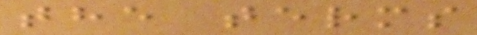the terms
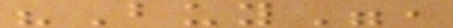"Buy",
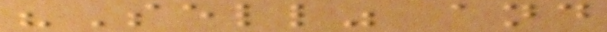"Sell" and
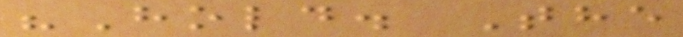"Hold. The
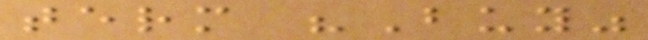term "Buy"
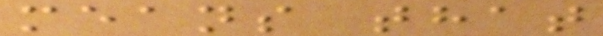means that
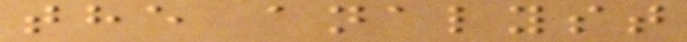the analyst
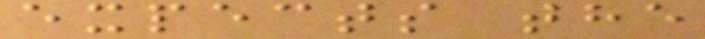expects the
